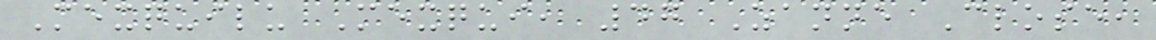Mexquilu Mexqui, 47 Zanne Close,
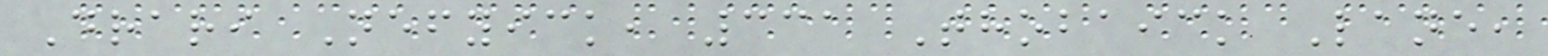Drari Nefyick, 331 Thobaick Lane,
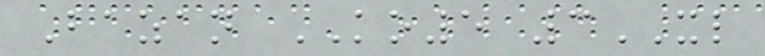Bazan KO5 3XL
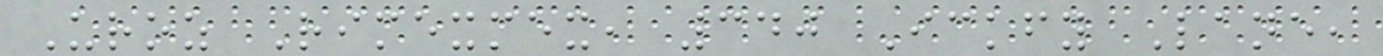Uroz Rimexmex, 340 Ickfy Lane,
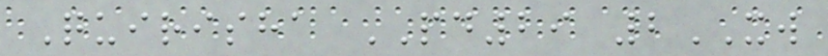Quirisha PD29 2XW
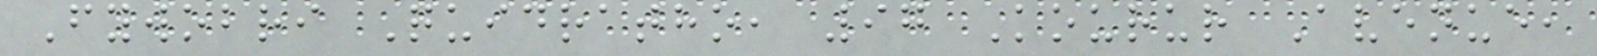Fywobri Quidratho, 97 Kourur Avenue,
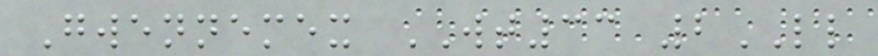Gwennemex WT33 2LL
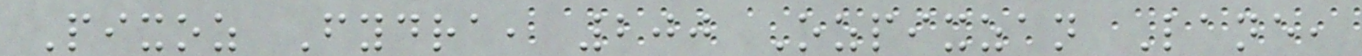Pixoz Fydra, 200 Ozpixzan Lane,
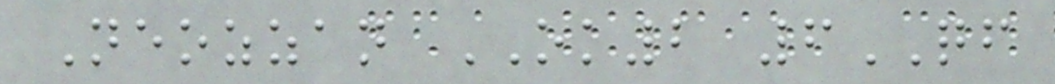Neozzan OK2 6QF
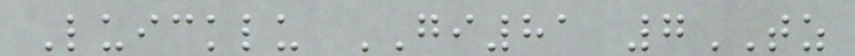Luicklu GI81 7TZ
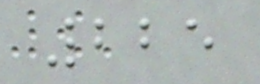225
